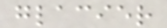glacier
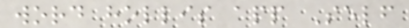word hollis app Self
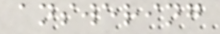answering
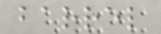barrel
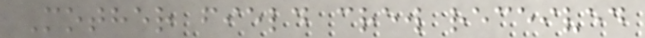Mother field crew received
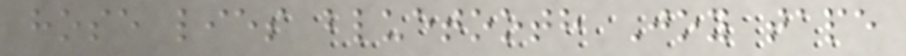hose lies bluetooth Joy tape
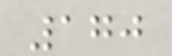170
